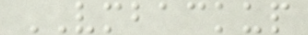VMBACKUP
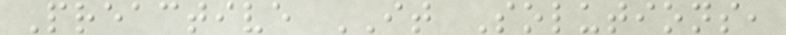Preactive IT Solutions,
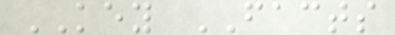KEY FACTS
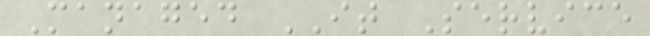Managed IT Service
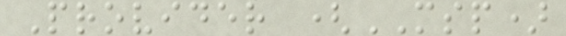Provider (MSP)
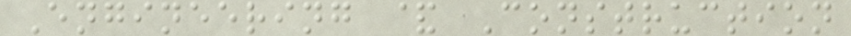Engineering & Construction
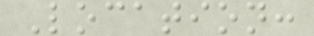Location:
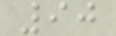90
